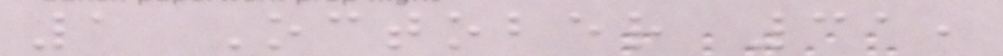1 October 31,
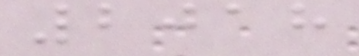2018
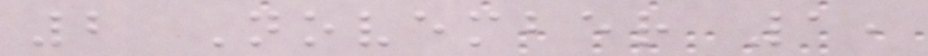2 November 1,
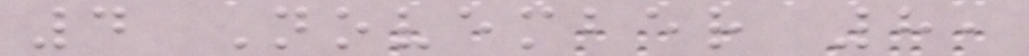4 November 8,
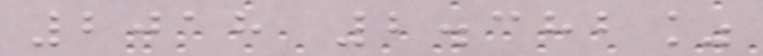2018 2.382%
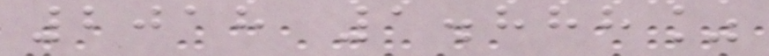2018 1.888%
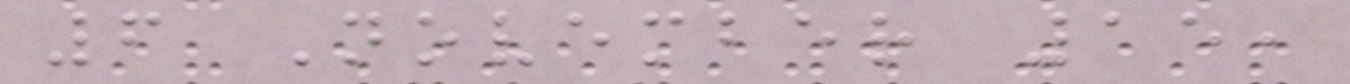6 November 15,
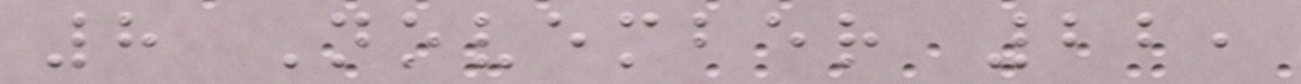8 November 22,
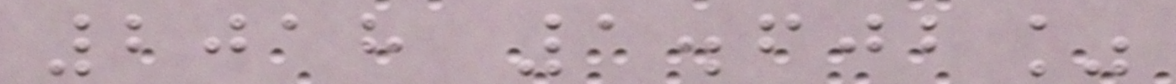2018 1.602%
